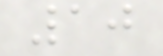10
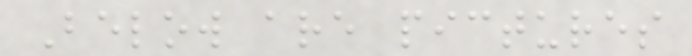Below are pictures
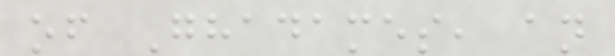of Ghadames, an
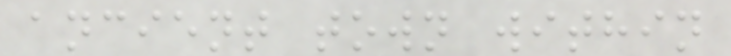ancient town within
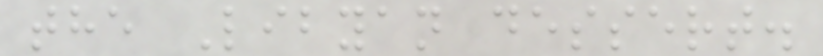the Libyan dessert.
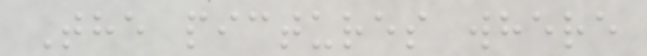The pictures where
